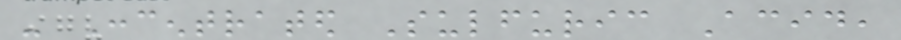- Concentrated Sulfuric Acid,
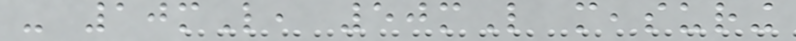- 10mL, 50mL measuring
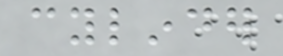cylinder
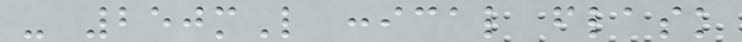- 250mL conical flask
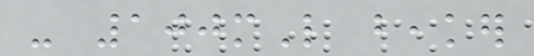- 100mL beaker
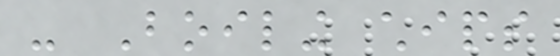- Boiling chips
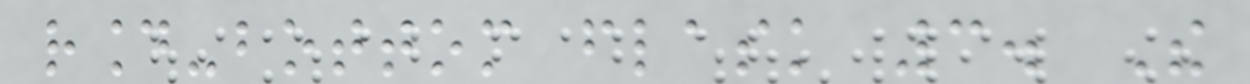round-bottom flask 3. The
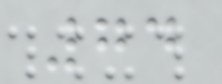74
